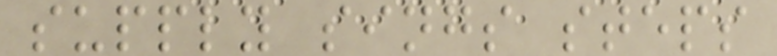supply sings steps
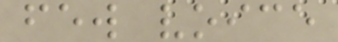few voice
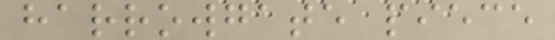harrowgate piece
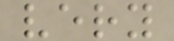very
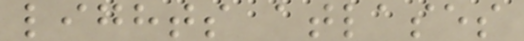lights atlases
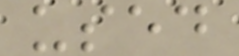used
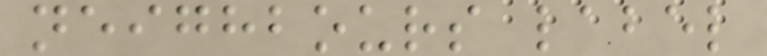neighbours label
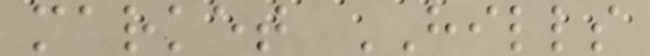market HILLS
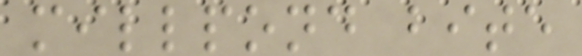millpond bite
